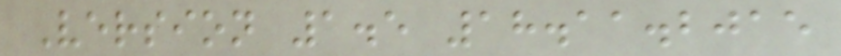Version 1.5 18.11.2015
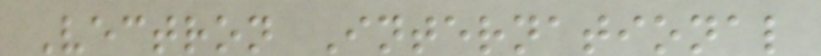Vectron International
